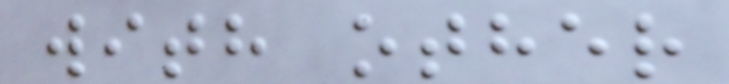with other
